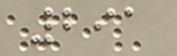291
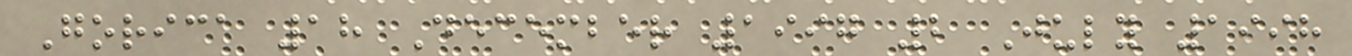Gorica 18 December 1997 2 July 1998
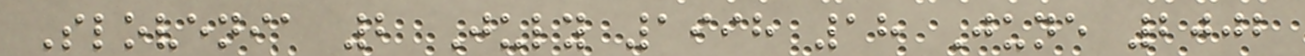Slovenia 2 July 1998 18 June 2002
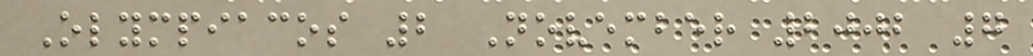Olympiacos 2 November 2002 7
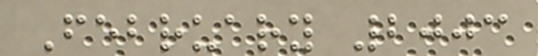February 2003
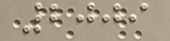2009
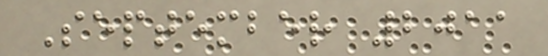September 2011
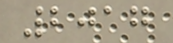2017
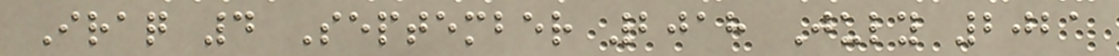Iraq 4 September 2018 July 2021
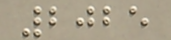2025
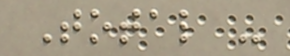Total -
